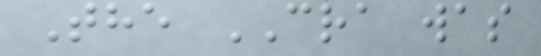The CRA was
